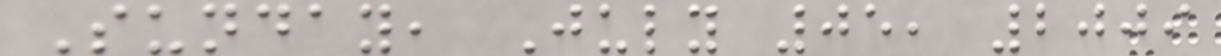Sunday, July 05, 2009
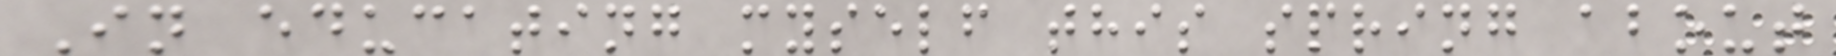In educating myself this spring about
